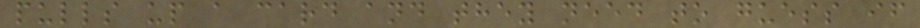pulls up a card and they need to guess if
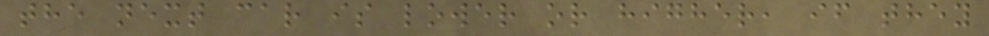the next car is lower or higher, if they
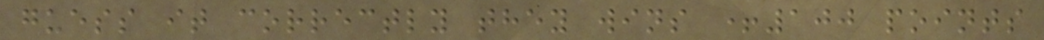guess it correctly they wins +100 points
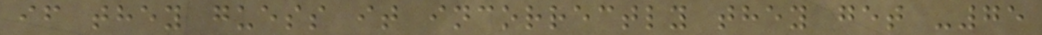if they guess it incorrectly they get -75
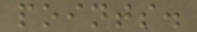points.
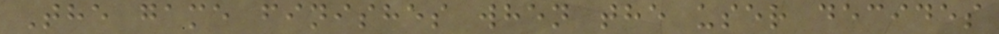The game finishes when the user decides
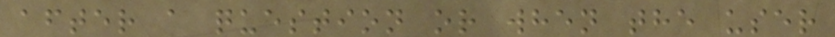after a question or when the user
